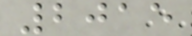2015
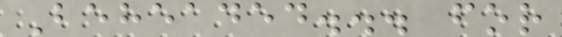Beheaded... for
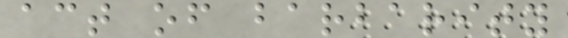act of barbarity
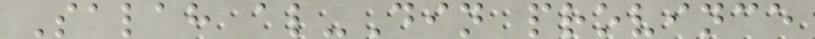Salah al-Din province
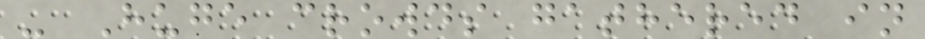- Huge crowds gathered in
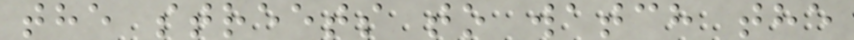the streets to watch the
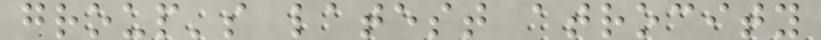group's latest atrocity
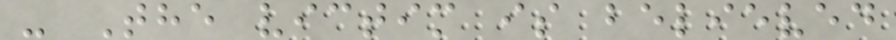- The victim is believed
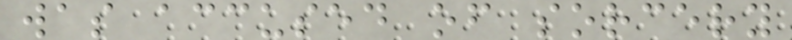was accused of sorcery
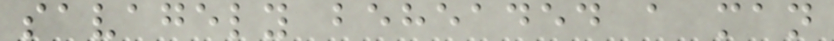savagely beheaded a man
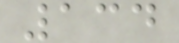134
